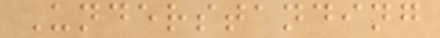Understanding
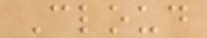Cloud
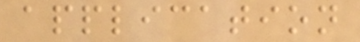application
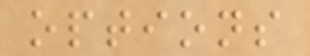options
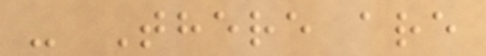- There are
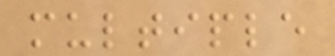multiple
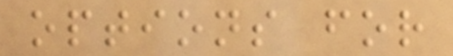options for
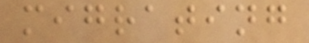migrating
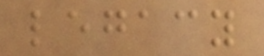legacy
